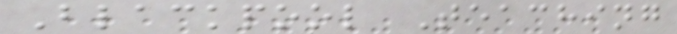Blackpool Teaching
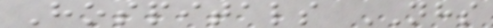Hospitals NHS
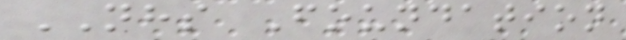NHS Foundation
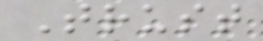Trust
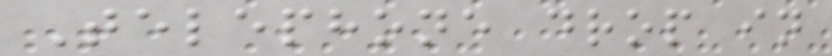Telephone drop in
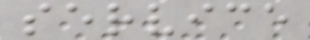service
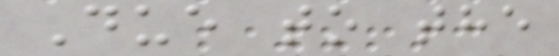Due to the
